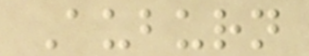Auburn
